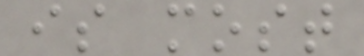is most
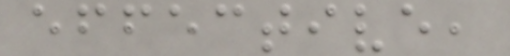effective,
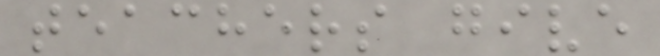teachers give
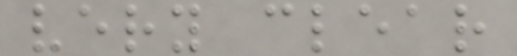very clear
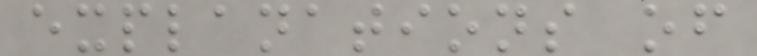explanations of
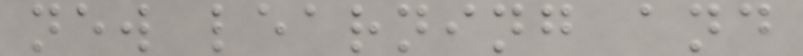new learning and
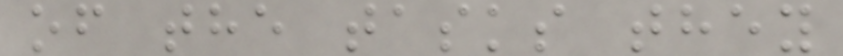of the tasks they
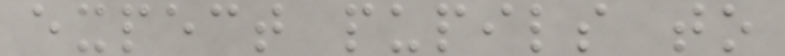expect pupils to
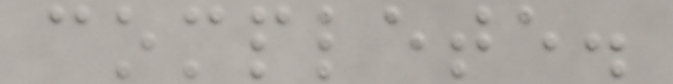complete.
